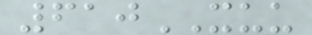610XUU
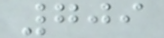709
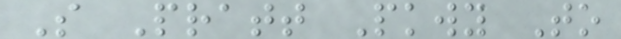S Pratt Pkwy To
